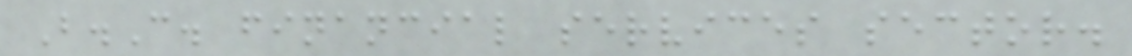B.C. financial services sector.
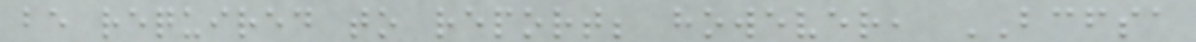be required to report; however, BCFSA
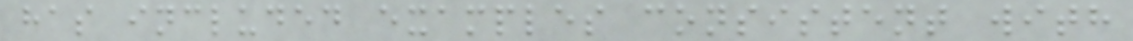has included examples consistent with
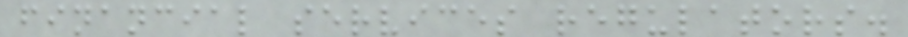financial services regulators.
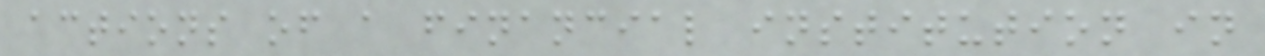actions of a financial institution in
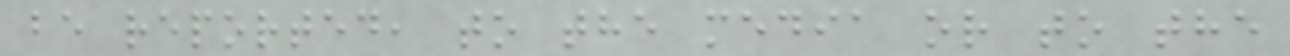be reported, to the media or to the
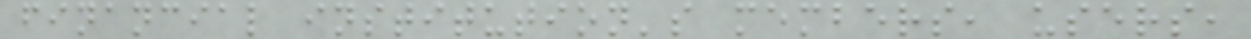financial institution's members, users,
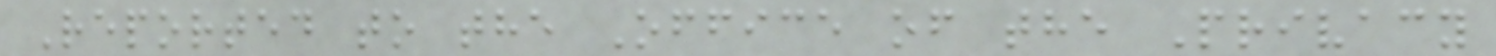Reported to the Office of the Privacy
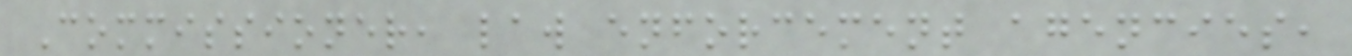Commissioner, law enforcement agencies,
